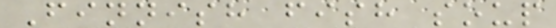Finnish fish soup
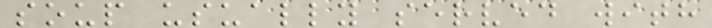soup usually served with
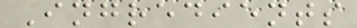Ingredients
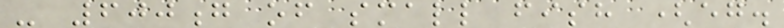- 600g of small fish (eg.
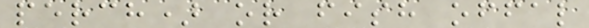perch) or fish offal
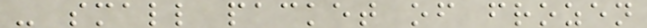- small packet of frozen
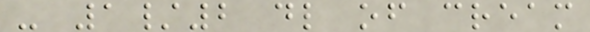- 1/2 dl of cream
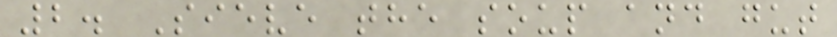2. Sieve the soup and gut
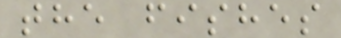the fishes
